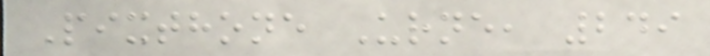Pixthone Urne, 249
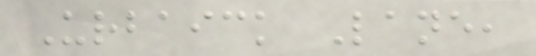Urbaick Lane,
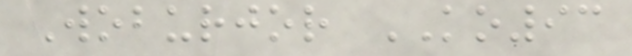Woburjor KO93
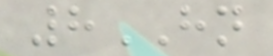8HN
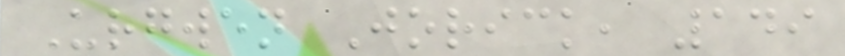Urgwen Jorick, 149
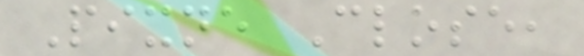Pixne Close,
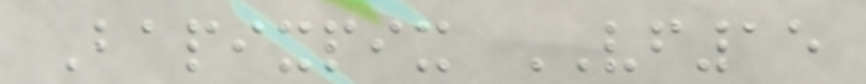Bapixpix VF15
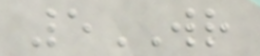5WR
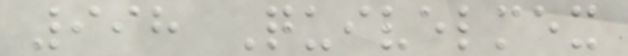998 Quivelmex
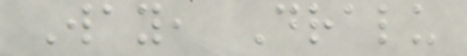Way, Dralu
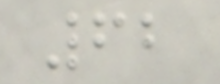62
